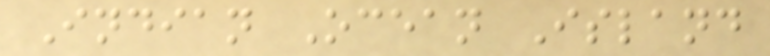Indian Ocean Island
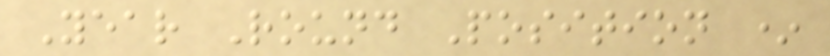Year Round Position *
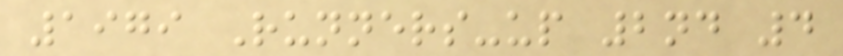1979 Runners-up 2nd 4
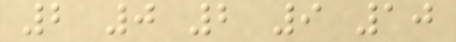2 0 2 9 10
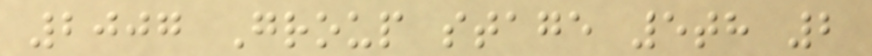2007 Group stage 5th 2
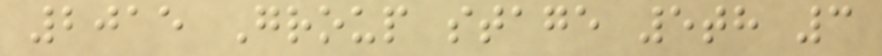2015 Group stage 5th 3
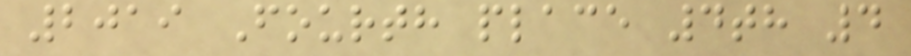2019 Fourth place 4th 4
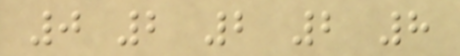0 2 2 2 8
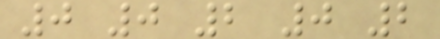0 0 2 0 2
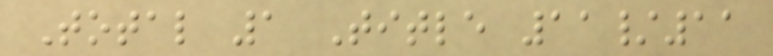Total 1 Title 11/11
